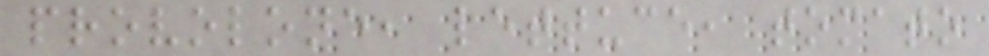provolone, lettuce, tomato
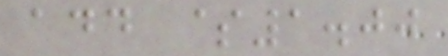add $1.00
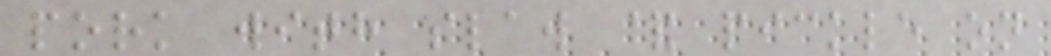pork with slaw & pickle on
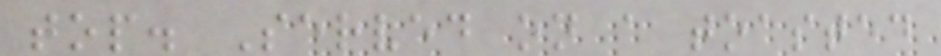top. Served on a toasted
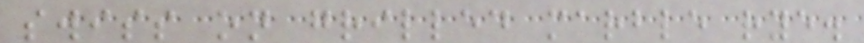swiss on grilled marble rye.
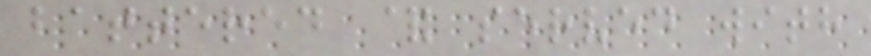battered & served with
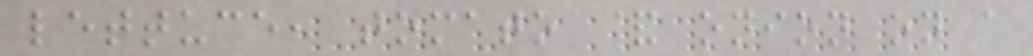lettuce, tomato & onion on a
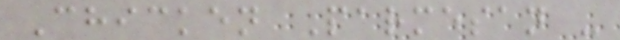Chicken Parmesan -
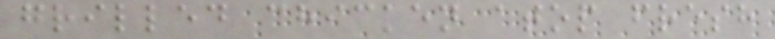grilled chicken atop fresh
